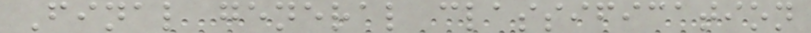Final general classification
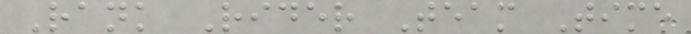Rank Rider Team Time
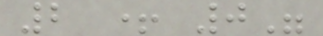2 + 0"
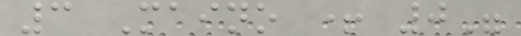3 Maino + 0"
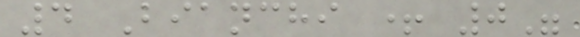4 Bianchi + 0"
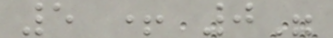5 + 0"
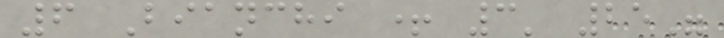6 Bianchi + 3' 25"
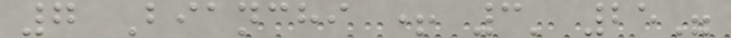7 Bianchi + 3' 25"
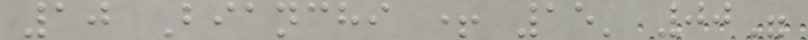10 Bianchi + 15' 00"
